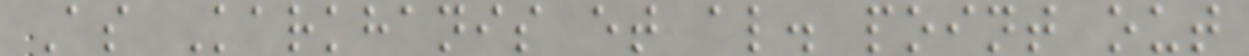As Karkhanis et al. point out
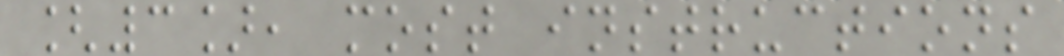[3], most instructions
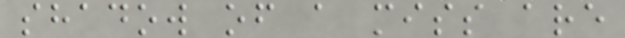shadow of a miss are
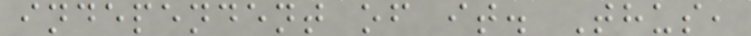independent of it. Thus,
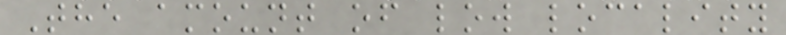The amount of low locality
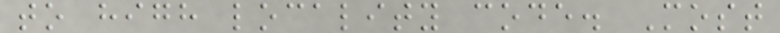to high locality code. Most
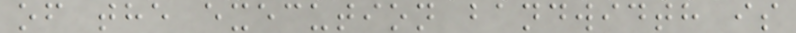of the execution bandwidth is
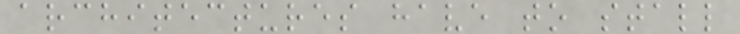architectures have to stall
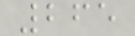265
